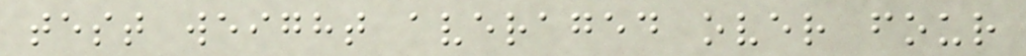test weight averaged over four
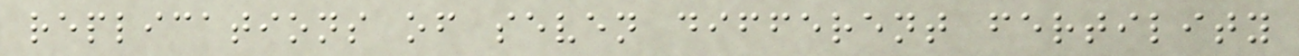replications of seven different fertility
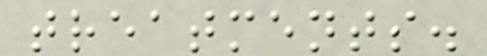treatments.
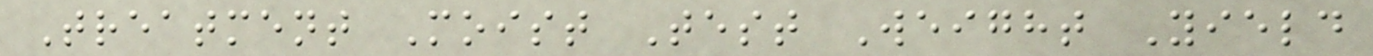Treatment Moist Test Weight Yield
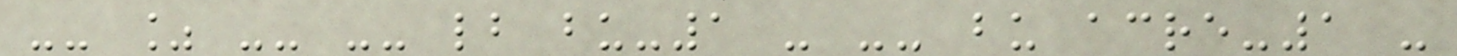-- % -- -- lb bu-1 - -- bu acre-1 -
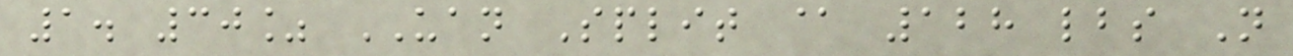1. 30% UAN Split @ 128 lbs N
